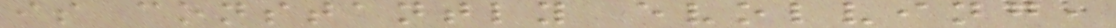is constantly evolving,
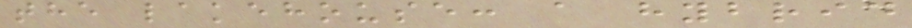the lakehouse: a hybrid
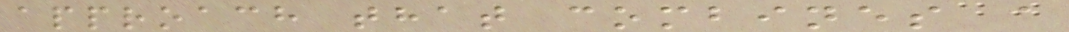approach that combines a
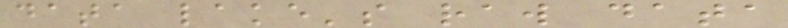data lake's raw data
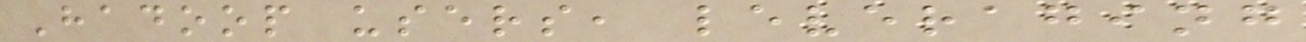Hadoop users, leveraging
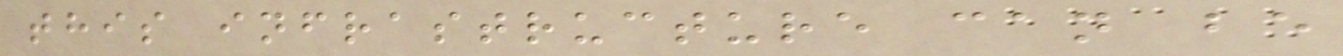this infrastructure can be
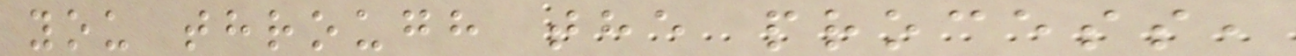you through the process,
